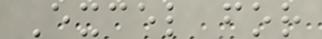Excel for
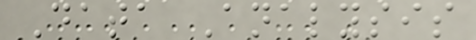Data Analysis
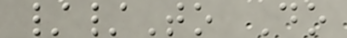//To Do
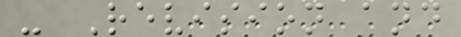- Revision and
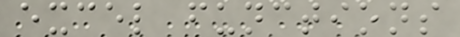excel functions
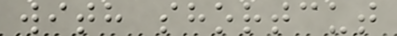with shortcut
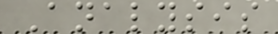Analysis
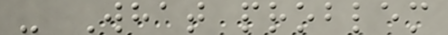- What problem
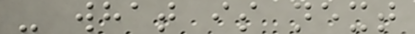- what is next
